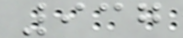937
